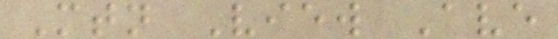Mtn View Ave
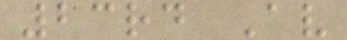23rd Av
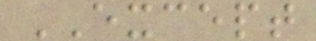EXCEPT
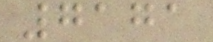7171
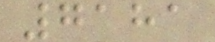7181
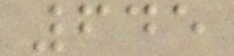645
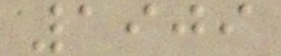1909
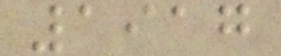1917
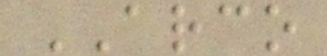ARCO
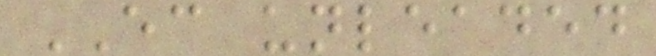EC unleaded
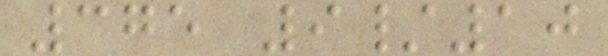375 9/10
